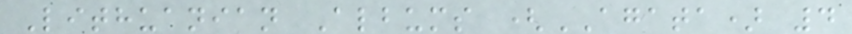Lithuanian Albums (AGATA) 4
